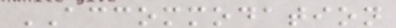ACCOMMODATION
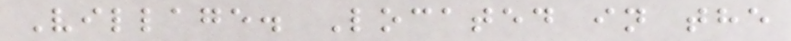Village. Located in the
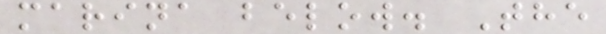marina below. The
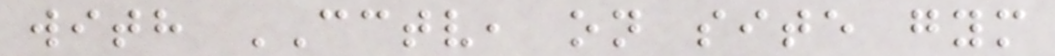with CCTV, on site gym
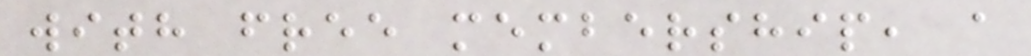with free membership, a
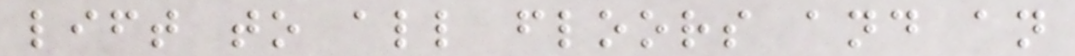lift to all floors and an
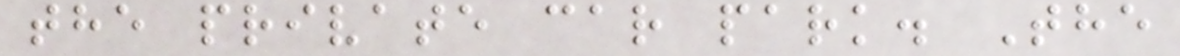the private car park. The
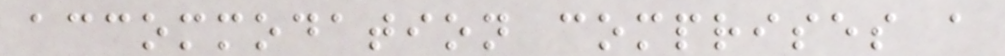accommodation comprises a
